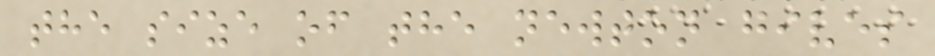the size of the newton gives
